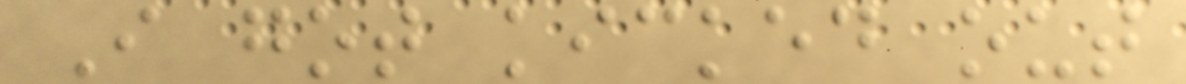I got kicked out
